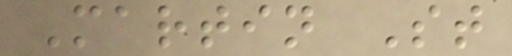Martin St
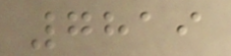7819
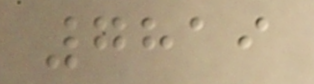7819
